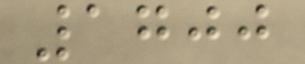1700
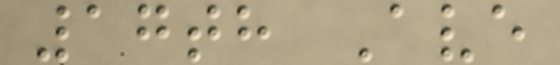17th Ave
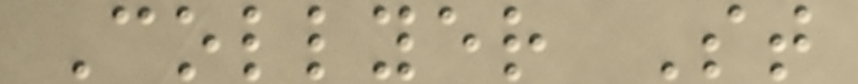Collyer St
